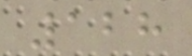128
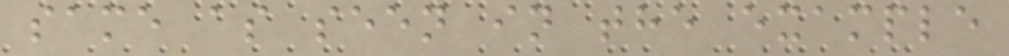same as seen in the example
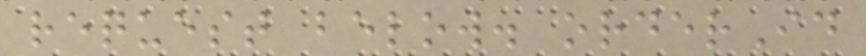request below. orderId
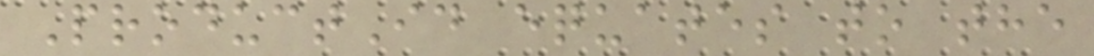ProductId equates to the
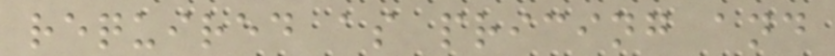required as pricing and
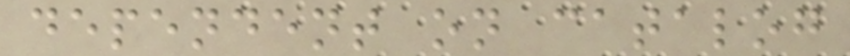dependent on catalog
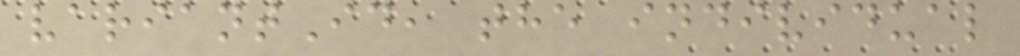variantId, the individual
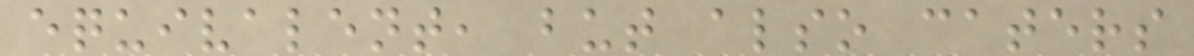equivalent, but also caters
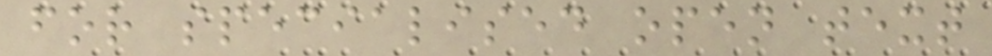for specialised open text
